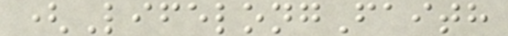(LifelongFaith
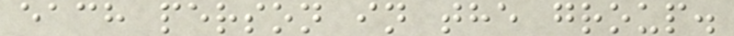each person in the group.
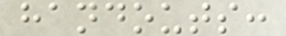handouts:
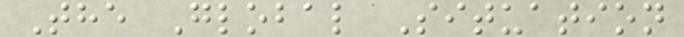The Global Situation
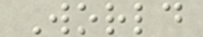World
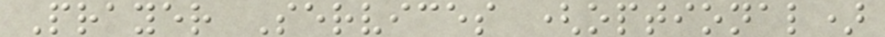Prayer Services (optional)
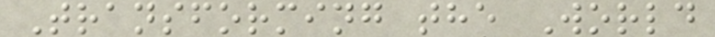Transforming the World
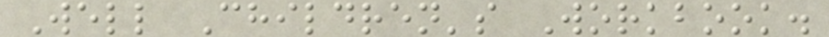Well Children's Workbook.
